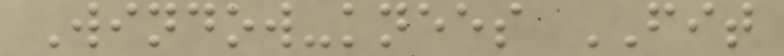Window-knees FIT
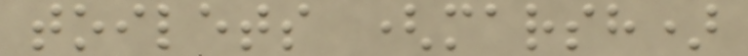toilets (marsh)
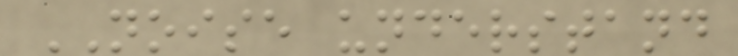NOISE understand
